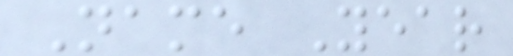Name Year
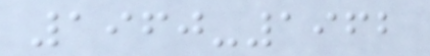1960-1962
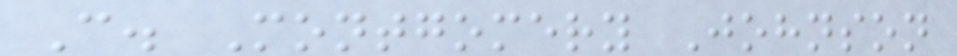C. Montgomery Johnson
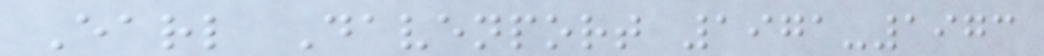Earl Davenport 1971-1973
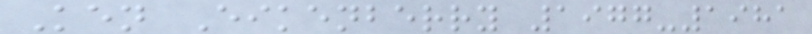Ken Eikenberry 1977-1981
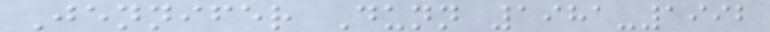Jennifer Dunn 1981-1992
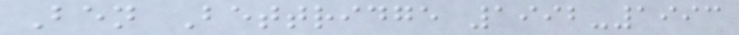Ben Bettridge 1992-1993
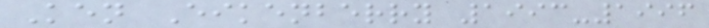Ken Eikenberry 1993-1996
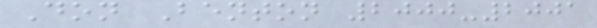Don Benton 2000-2001
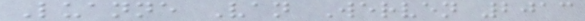Luanne Van Werven 2013
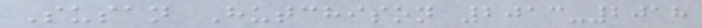Susan Hutchison 2013-2018
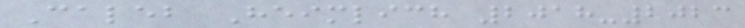Caleb Heimlich 2018-2023
